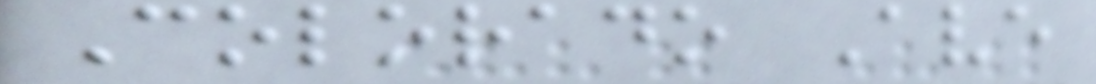Colorado Ave
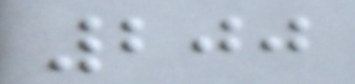200
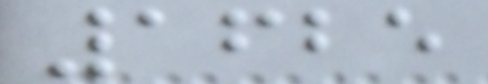1625
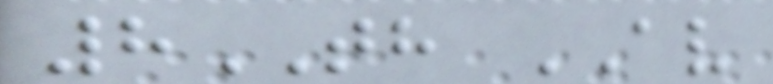8TH AV
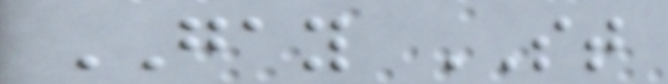GAY ST
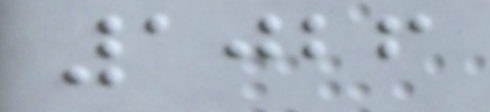1026
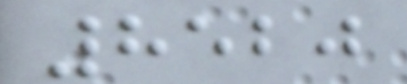8520
